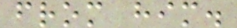from him.
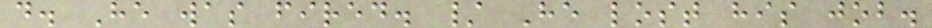d. He was fired. / He lost his job.
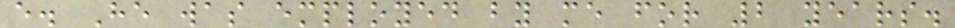e. He was employed by me for 2 years.
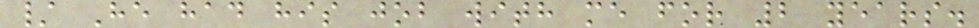/ He had his job with me for 2 years.
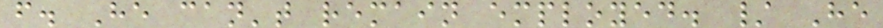f. He can't remain employed. / He
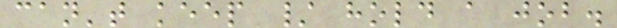can't keep / hold a job.
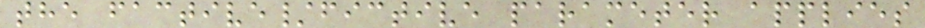the factive/fictive parameter applies
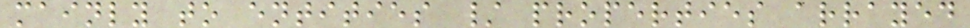mainly to entities / properties arrayed
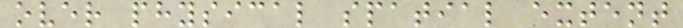over physical spatial extent
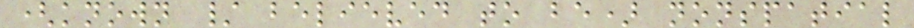(known / believed to be) nonspatial
